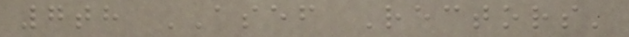7th ASEF Rectors'
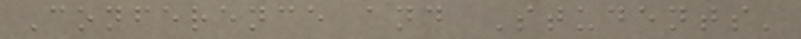Conference and Students'
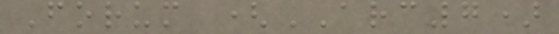Forum (ARC7)
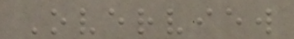Overview
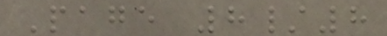Page 8/8
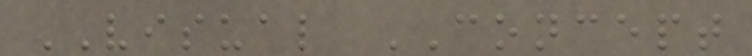VISUAL CONCEPT
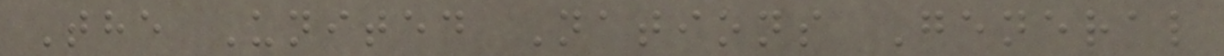The United Nations General
